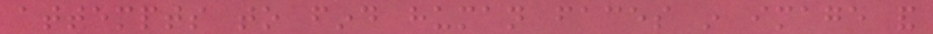attempts to find human faces in image and
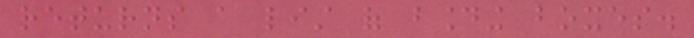returns a list of bounding boxes.
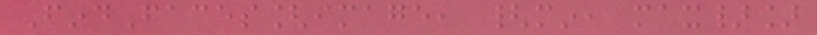FindFaces[image, {min, max}]
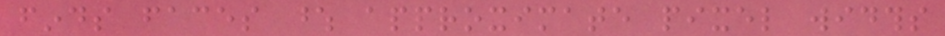finds faces whose approximate pixel widths
